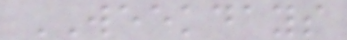WEEKDAYS
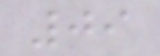09
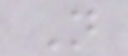N
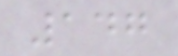147
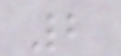2
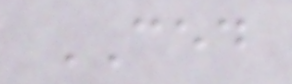CED
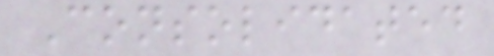Consolidated
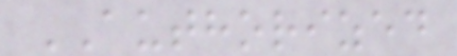AUTHORIZED
